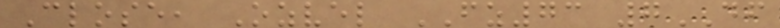Close, Ozvel FZ73 7DF
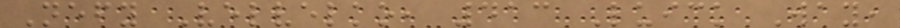Nefy Velvelko, 413 Luick Way,
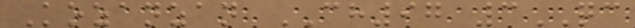Kozanzan CH97 3QC
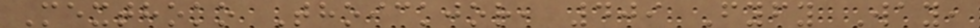Mexthoko Thoickjor, 409 Fyfy Way,
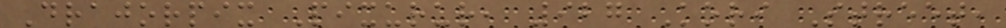Drajorpix Pixurur, 927 Kori Street,
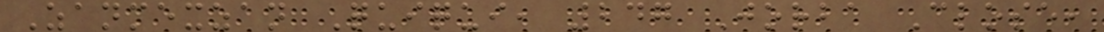Zanmexzan Quiqui, 247 Jorba Close,
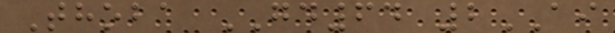Thoba GD64 2AI
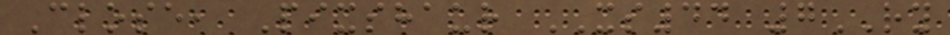Close, Pixshaur XS44 7RY
